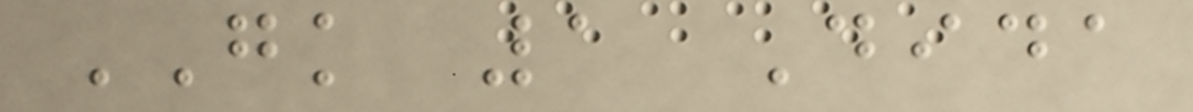GK 1 Dida
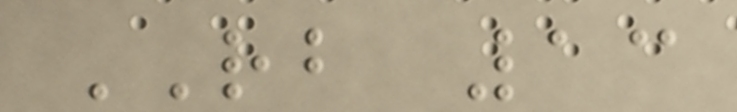RB 13
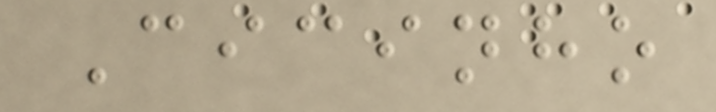Cicinho
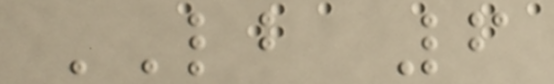LB 6
